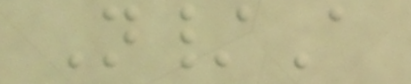N/A
